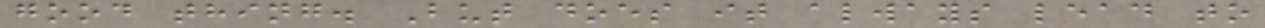good thing. But does it always lead to
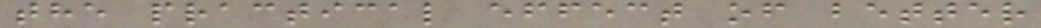the practical effect of better
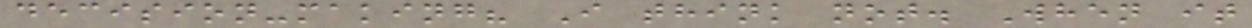decision-making? I think not. When it
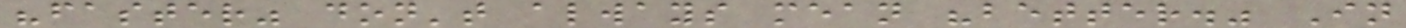"faster" don't always mean "better." In
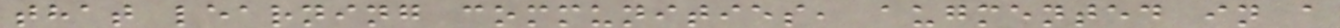that learning communities, augmented in a
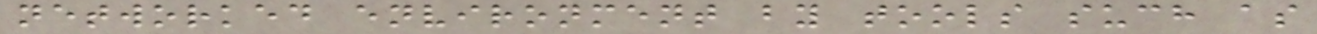networked environment by tools such as
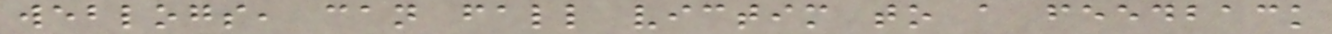weblogs, can fall victim to a feedback
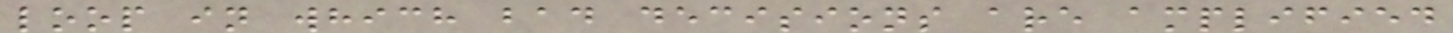loop in which bad decisions are amplified
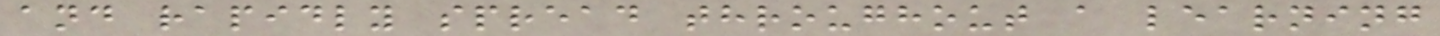and rapidly spread throughout a learning
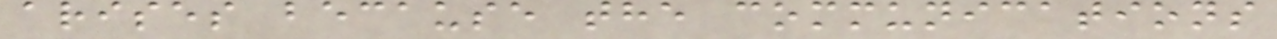arises because the communications
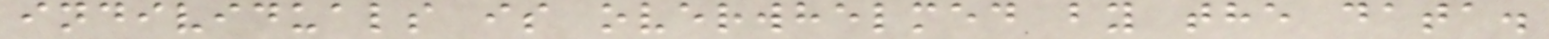individuals is overwhelmed by the data.
